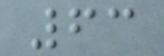63
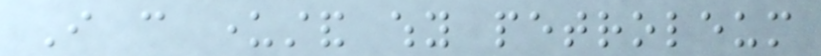I can understand why petroleum
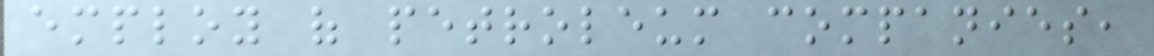employ of petroleum companies,
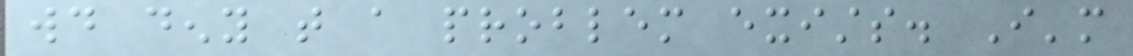would deny that a problem exists. I'm
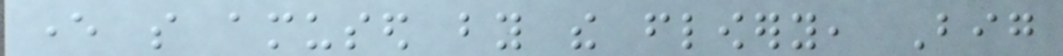ever so amused by the flowery, Big
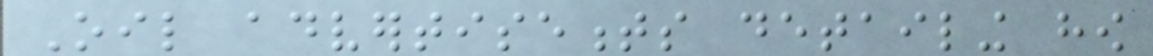Oil advertisements detailing how
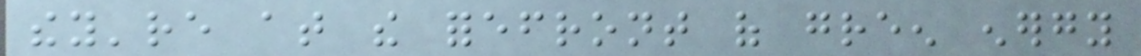they're at the forefront of green energy
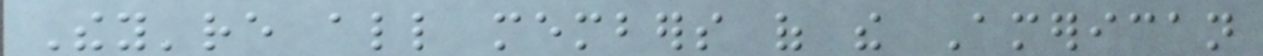They're all members of the American
